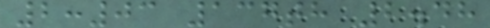2:03 137th 2.48
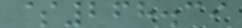$268.39
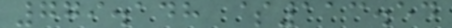779.148 $113.54
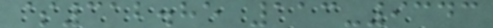$312.85 113-9343
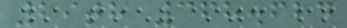29th 368.624
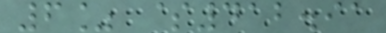6% $412.91
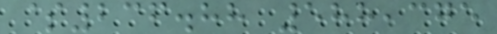$236.88 588,375
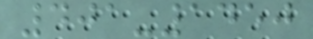401-1450
